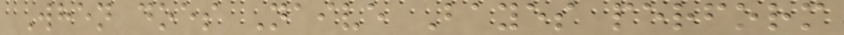When does Naive Bayes perform
